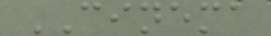CINEMA
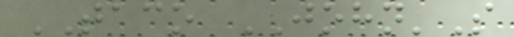TACO JOHN'S
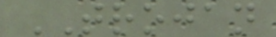TROJAN
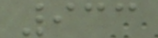933
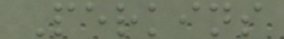Perkins
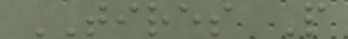TIRES P
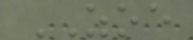ZOE
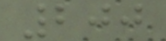200
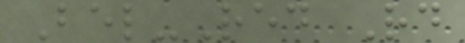Bel-Red Rd
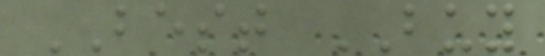BEST BUY
